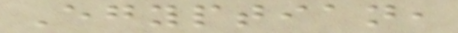Egyptian,
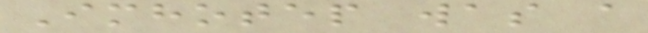Imhotep was a
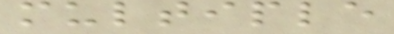multiple
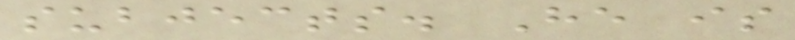subjects. He is
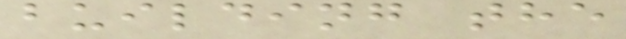building the
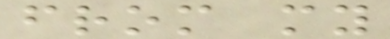from my
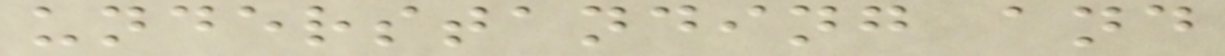understanding and
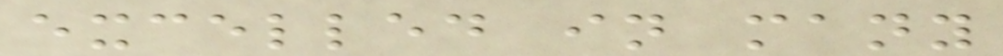excelled in many
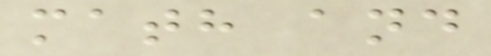math and
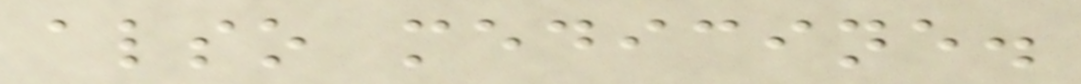also medicine.
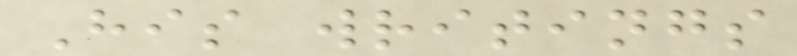His writings
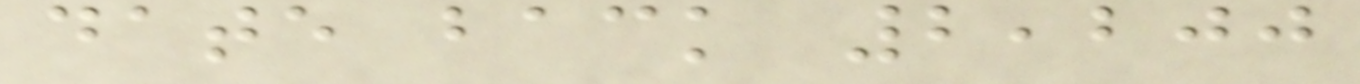date back 2,200
